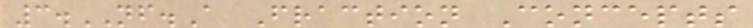3.NF.A Fraction Concepts
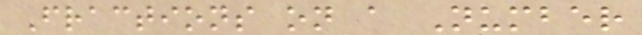Fractions on a Number
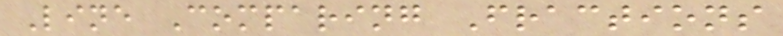Line Comparing Fractions
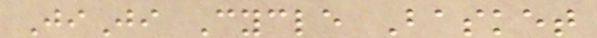JiJi Cycle Basket
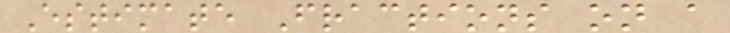Estimate Fractions on a
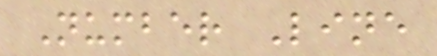Number Line
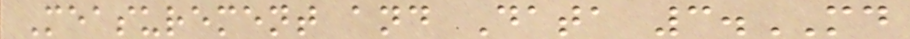Measurement and Data 3.MD
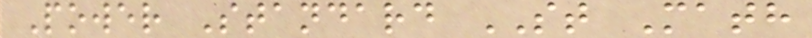Power Standard ST Math
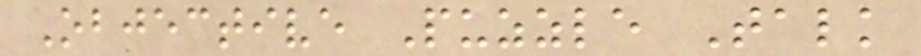Objective Puzzle Talk
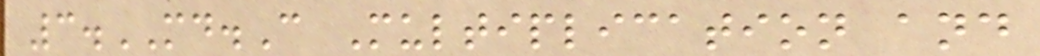3.MD.C Multiplication and
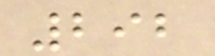292
